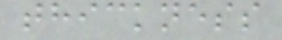thickness
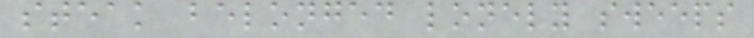steak belonged lonely sweeps
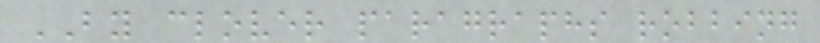BY clover paragraphs robbing
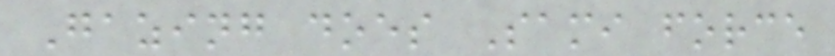Gazing does Sami force
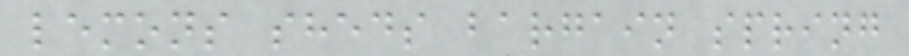lemons sheds bargain spring
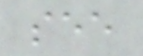see
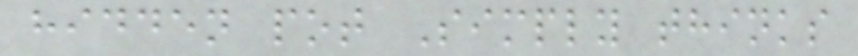hidden pot Simply thinks
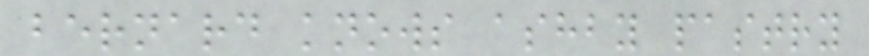bernard knows ashby pastry
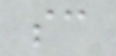sc
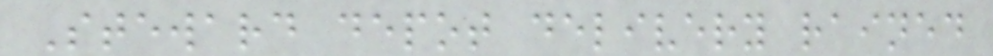Steward depot delivery rained
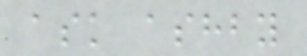ask ashby
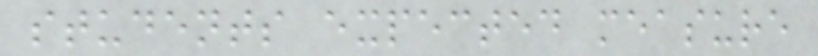students expected measure
